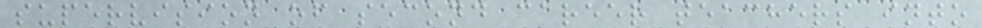supervision of second career teachers into
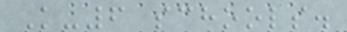K-6 schools.
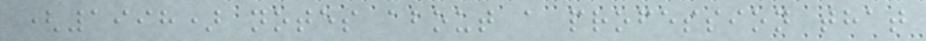(1998) notes about a profession that
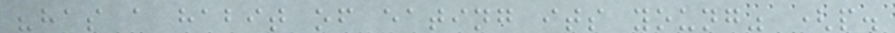"has a habit of eating its young" (p.
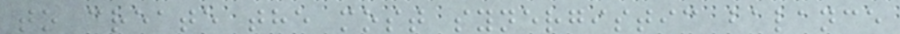to create the most synergistic balance
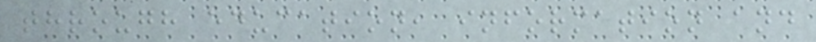through education, information and
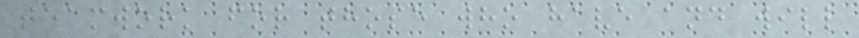teamwork for those who have and will
